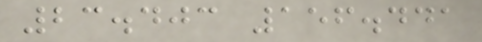23.403 156.441
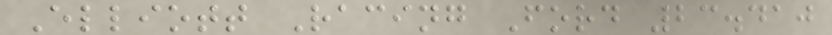Elliott Racing Ford 23.410
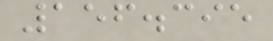156.395
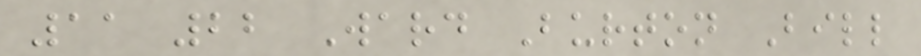11 22 Ward Burton Bill
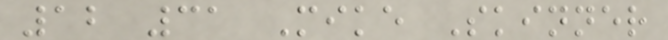12 31 Mike Skinner
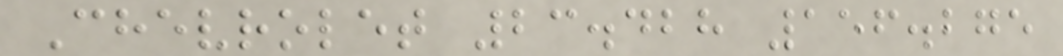Chevrolet 23.428 156.275
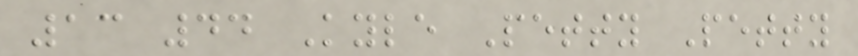13 44 Kyle Petty Petty
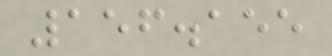156.155
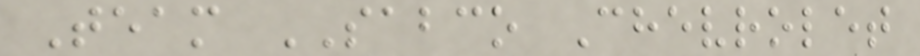Team SABCO Chevrolet
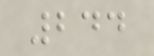244
